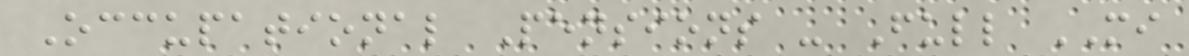Occupational Pensions - Full MI
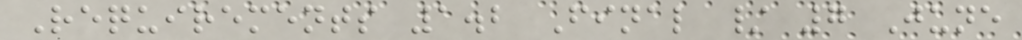Requirements 1.2 Final / 7 June
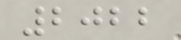2022
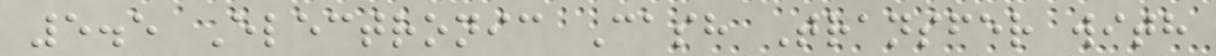5.5 Electronic Cash Transfer with
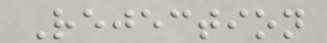Rejection
